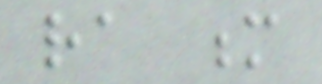ra m
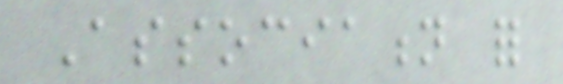Association for
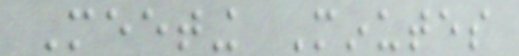Meeting Minutes
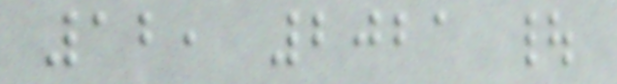12, 2021 |
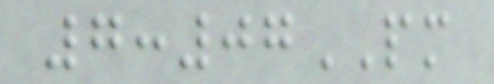7:07PM
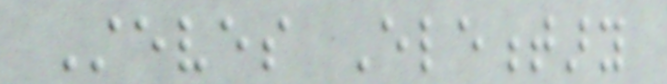Steves Elementary
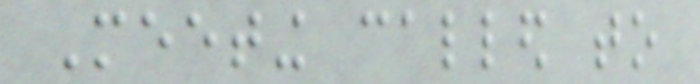Meeting called to
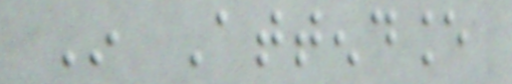In Attendance
